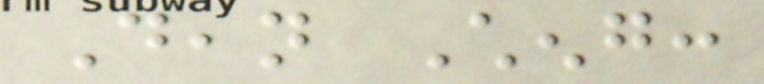Dean Cheng:
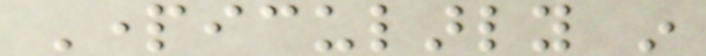Particularly in
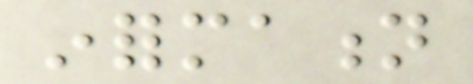information
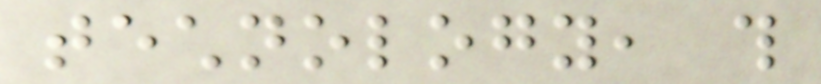technology, this
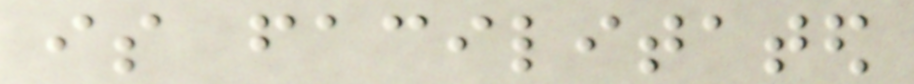is facilitated
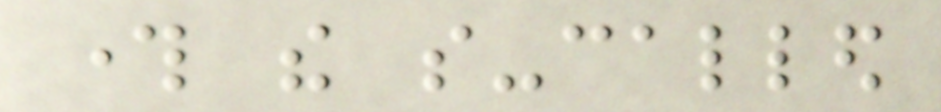through the so-called
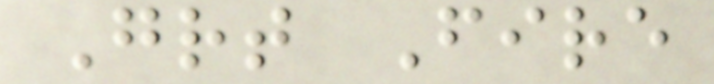Great Fire
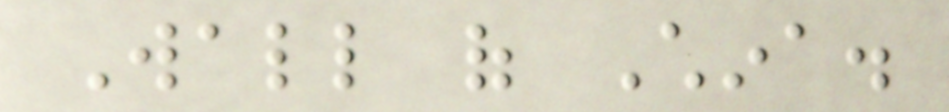Wall of China.
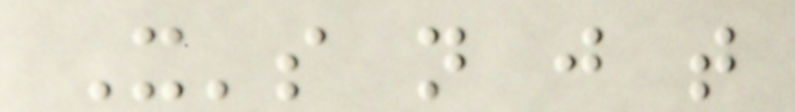It's not just that
